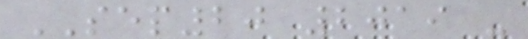SEP20 2019 -
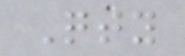Qty
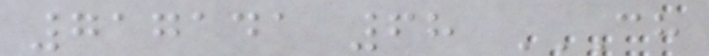717141 68 CH
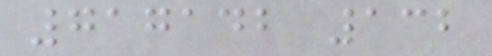717142 132
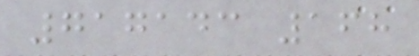717143 168
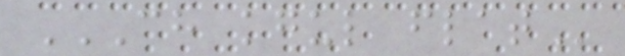CH KGUL FLAT
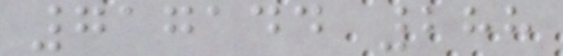717144 288
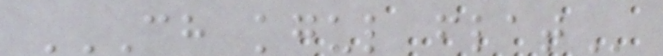CH KGUL FLAT
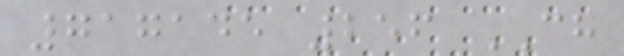717145 256 CH
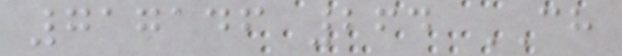717146 264 CH
